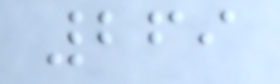269
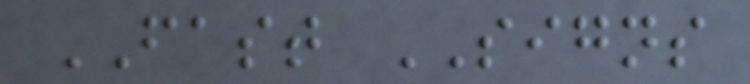FAST SIGNS
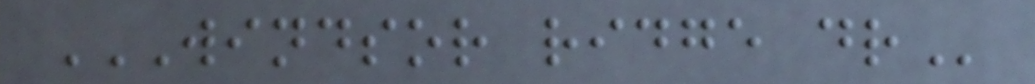WINDSOR RIDGE DR
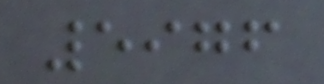5976
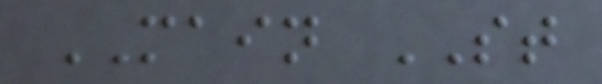MAIN ST
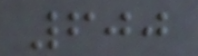600
